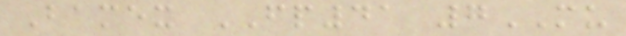Bamex FP41 7MU
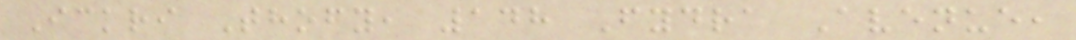Ickri Thofy, 148 Fydra Avenue,
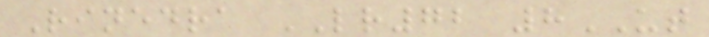Rinedra LR72 8UT
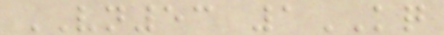VN53 1KQ
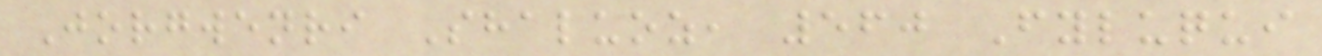Jorgwenri Shaluoz, 560 Fyluqui
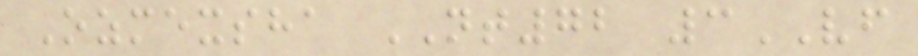Ozmexsha NT72 3VF
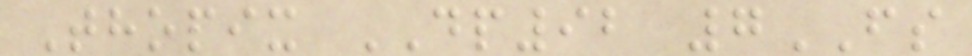Thopix DP92 7FS
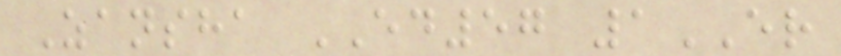Zansha ED57 1ER
